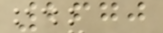2670
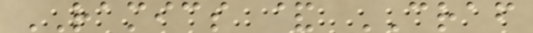RAMICS & CRAF
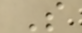S
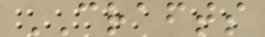CRAFTS
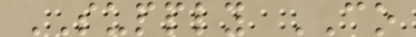SUPPLY CO
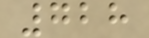728
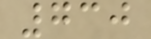730
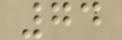74
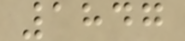1847
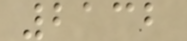2132
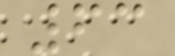63
